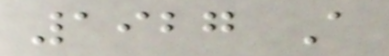1927 A
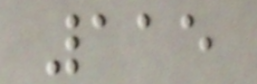115
